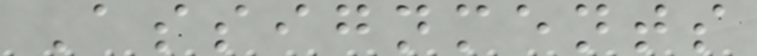Assignments
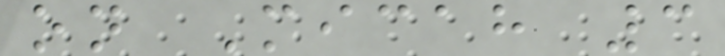on Micah 3
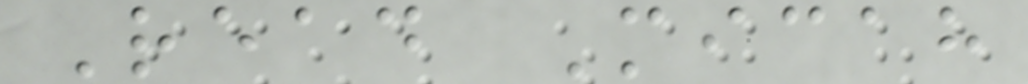Read Micah
